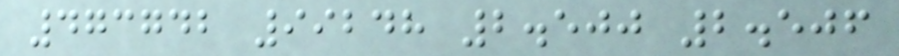473742 99248 2.500 2.506
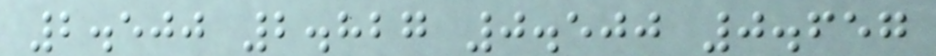2.500 2.827 0.500 0.657
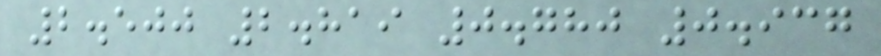2.500 2.819 0.780 0.937
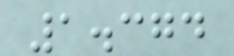1.374
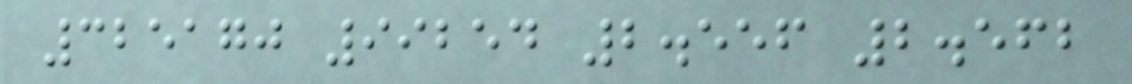325170 99254 2.556 2.562
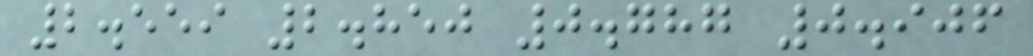2.559 2.850 0.787 0.906
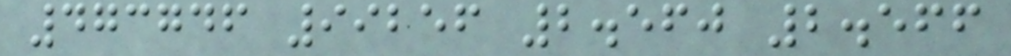473746 99256 2.560 2.566
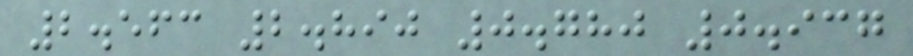2.563 2.890 0.780 0.937
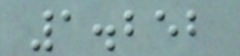1.252
